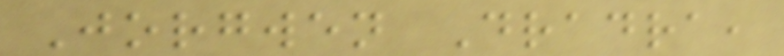Jorgwen Dradra,
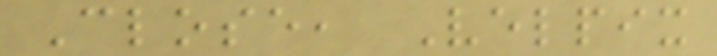Close, Velpix
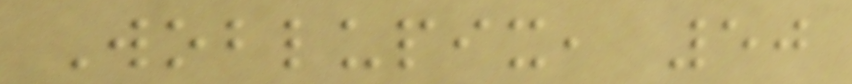Woblupix, 50
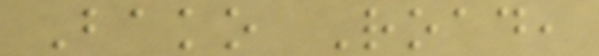Bako Road,
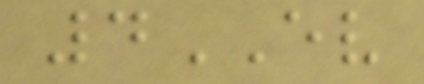4EV
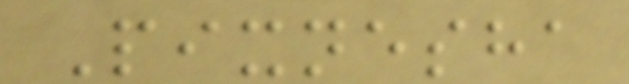Pixnesha
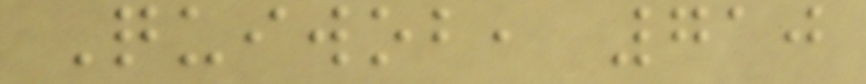Quiwob, 710
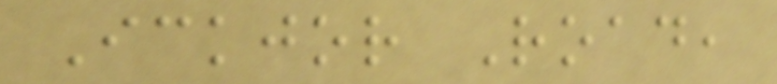Ickjor Road,
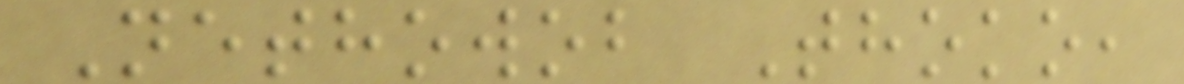Nethowob Thoko,
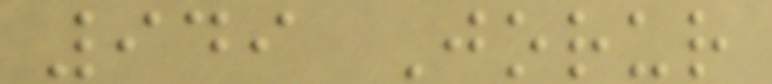949 Jorur
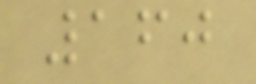160
